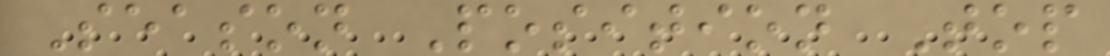Season Position Top
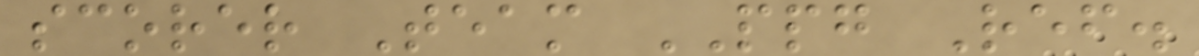scorer Team PPG Ref.
